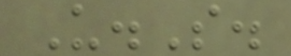U.S.
